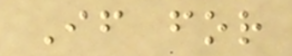If for
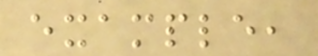example,
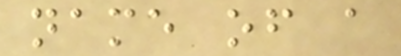name of a
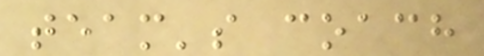team's coach
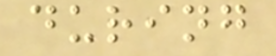during
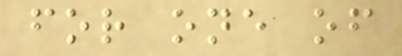for one of
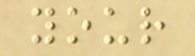your
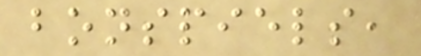bonspiels,
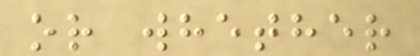or whether
